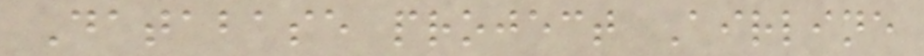Database project Airline
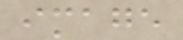image
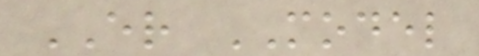ER MODEL
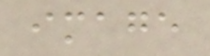image
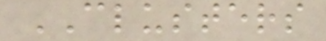CLUSTERS
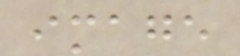image
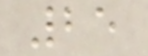25
